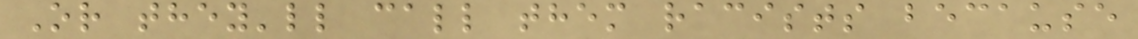Or they'll call them racists because
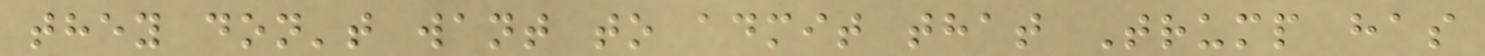they don't want to admit that Trump has
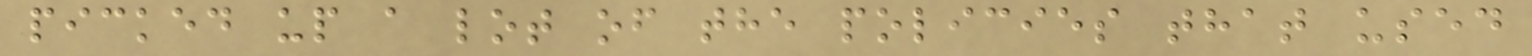picked up a lot of the policies that used
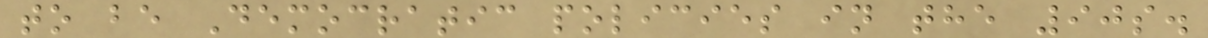to be Democratic policies in the 90s.
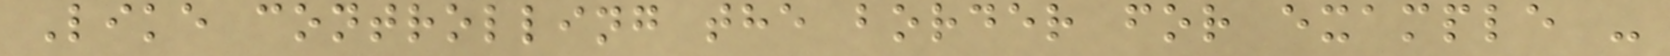Like controlling the border for example -
